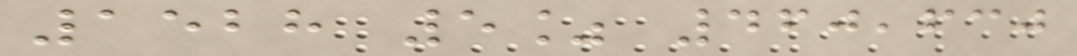1528 5% 460,630
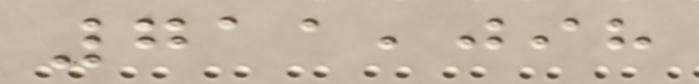711,098
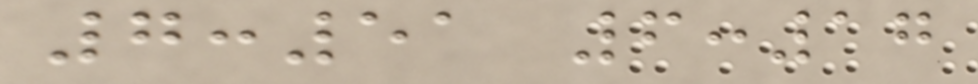7:51 6:17
